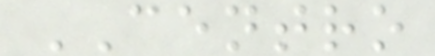CENTRO
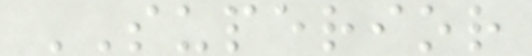SUPERIOR
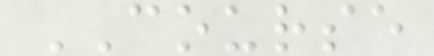COURSE
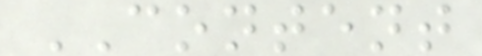CONTENT
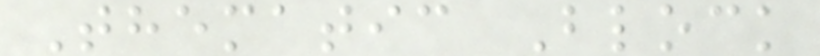Thematic Block
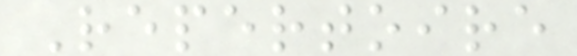Repertoire
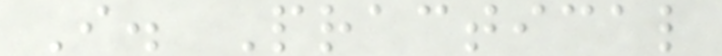I. Practical
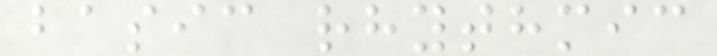basic rhythmic
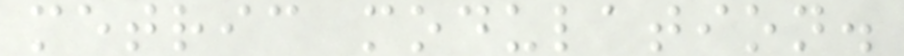metric modulation.
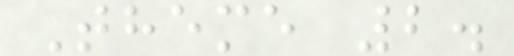Theme 2.
